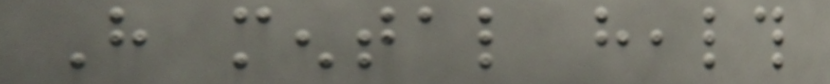Have mental health
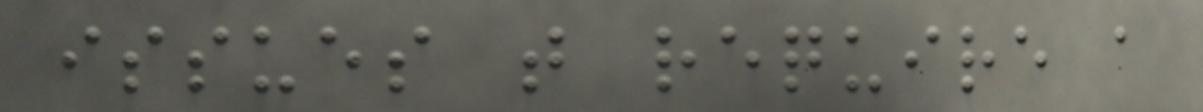issues that require a
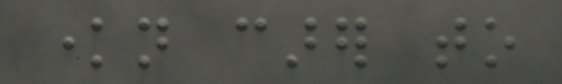known carer to
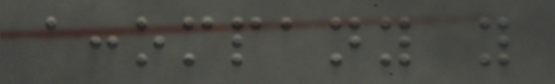accompany you
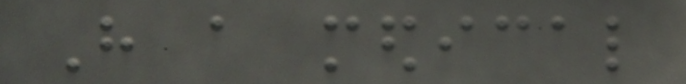Have a medical
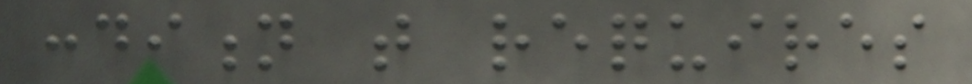condition that requires
